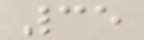35
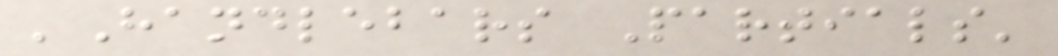'Handlebars Partials'
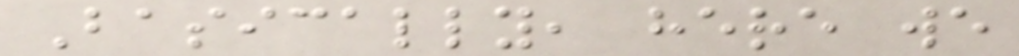Basically, here we
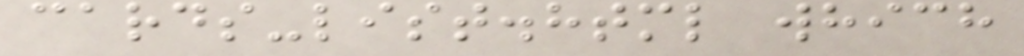cards-list.html which
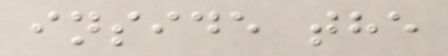inside the
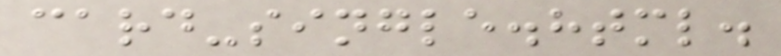card-single.html.
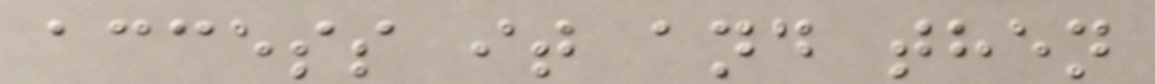access it and then
